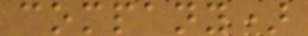company)
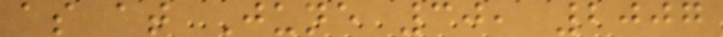as at June 30, 2007
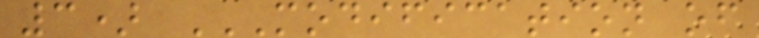3) MODIFICATION OF
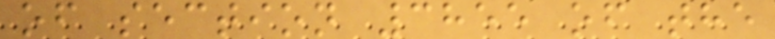of section 3855 of the
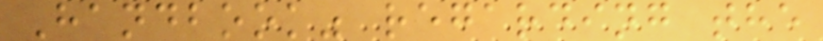Handbook" regarding the
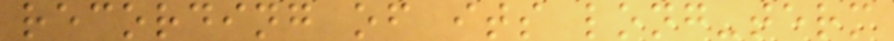recording of its long-term
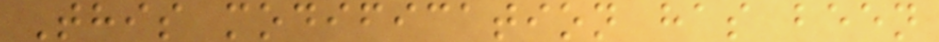This modification has been
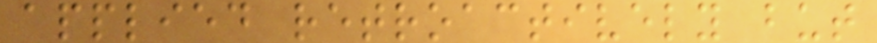applied retroactively but
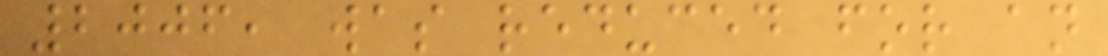2006, was reduced for an
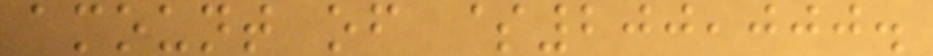amount of $200,000.
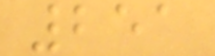251
